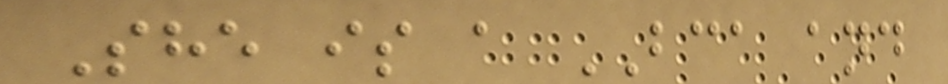She is a BCA and
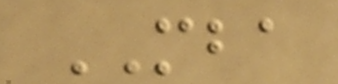MBA
